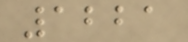1221
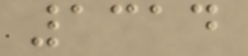1314
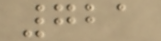721
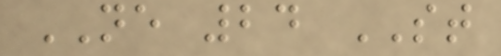NE 24 ST
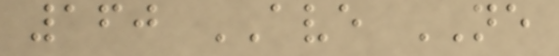160 AVE NE
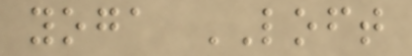yoga LOFT
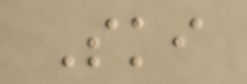Ski
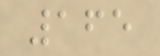165
